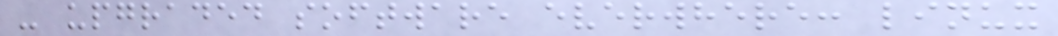- upgraded software everwhere: linux
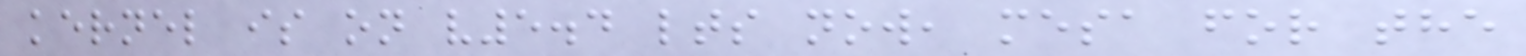kernel is on v5.4 lts now, mesa for the
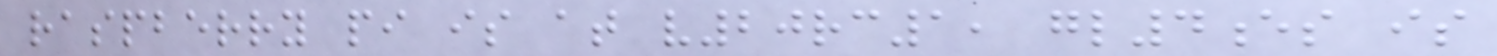raspberry pi is at v20rc1, gl4es is
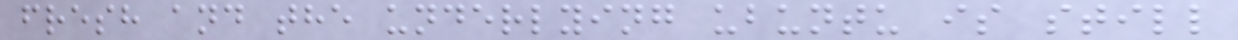fresh and the underlying ubuntu is still
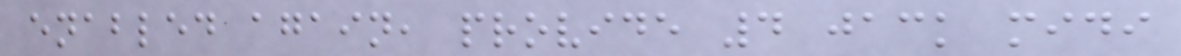enabled again, provide 4 jack midi
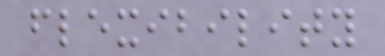flexibility
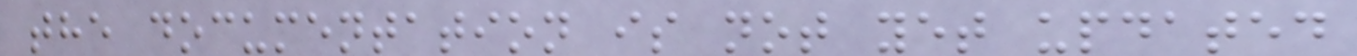the documentation is not yet updated
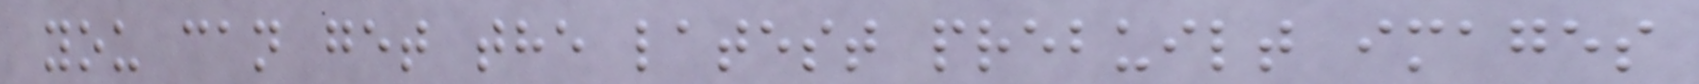you can get the latest prebuilt images
